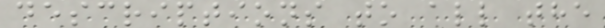descriptions to all the
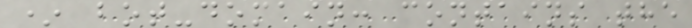* bot-domain: contains the
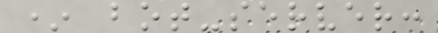* bot-server:
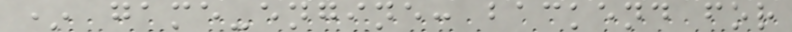* game-engine: backend for
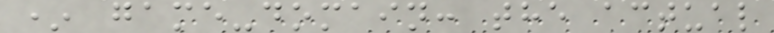* game-domain: the actual
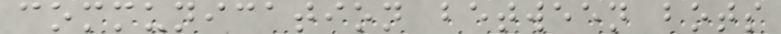communication between bots
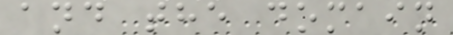and the domain
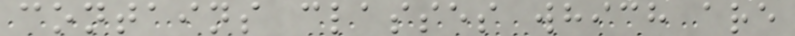contains classes which are
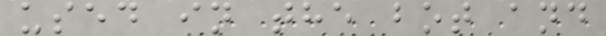used in the bot and
